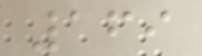169
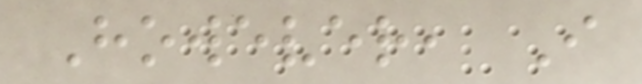However, I
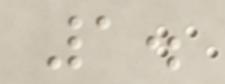1.
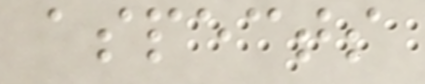aspects
